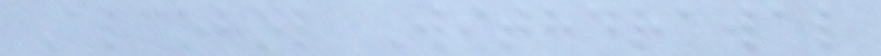Alcohol Withdrawal
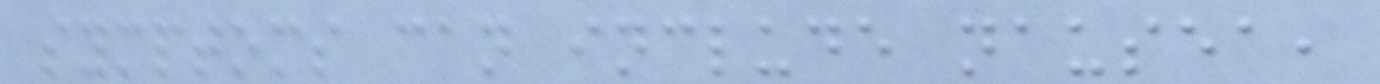symptoms can include nausea,
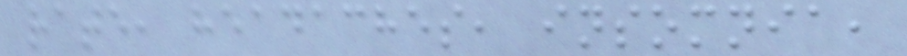rate, headaches, insomnia,
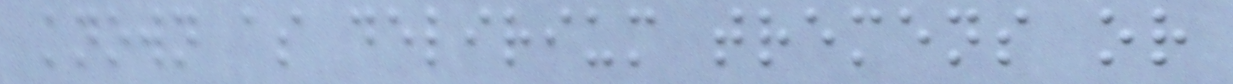known as delirium tremens or
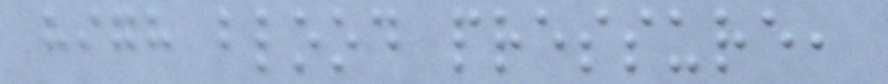high blood pressure,
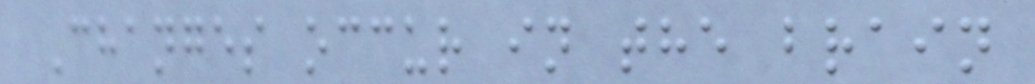Changes occur in the brain
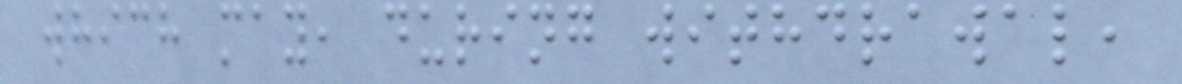which may, during withdrawal,
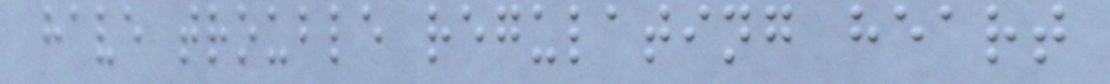have trouble regulating heart
